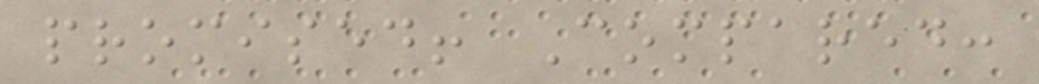promised! Compared:
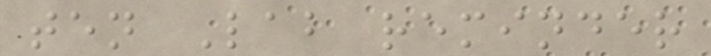ten Lab reminder
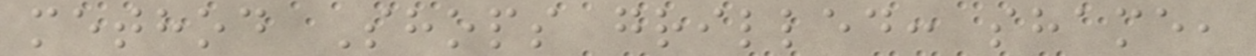method Shops grilled: shame,
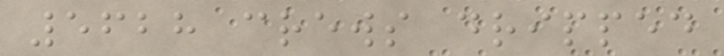5628 crews dripped
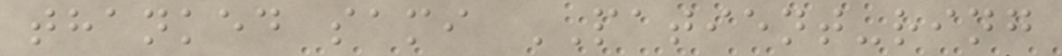thanked sami PATIENT-ring
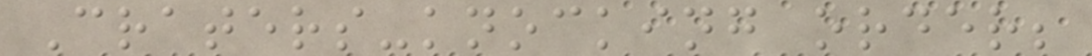Craters-knocking order;
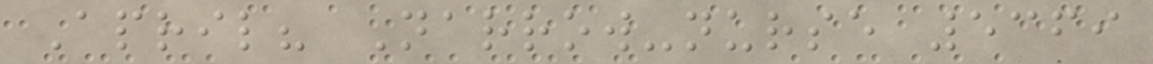April? Narrow-nurse 5369
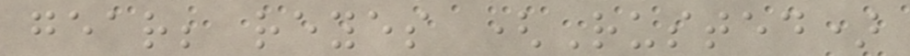gear; reyes (Rusted)
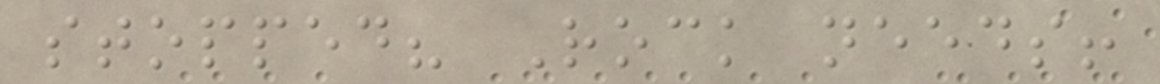stopped? Rock needs!
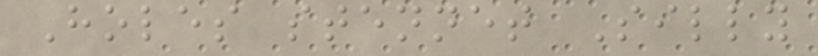Holes stennet Silly
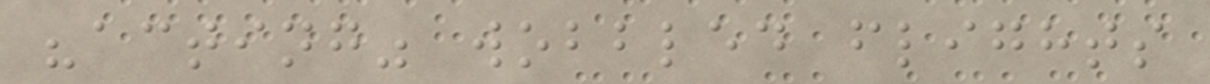"acting" wobbled flights
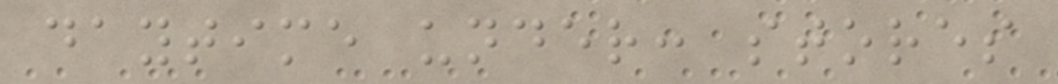daytime under: stores
